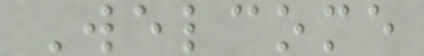Welcome
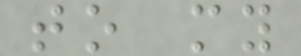to my
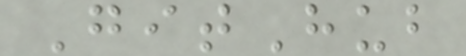GitHub
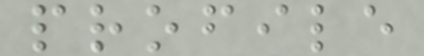profile
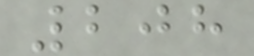208
